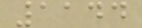1144
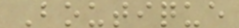Boutique
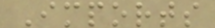Imports
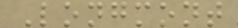Longmont
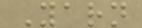Yarn
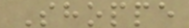Shoppe
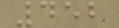452
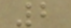2
